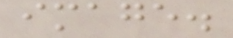image.
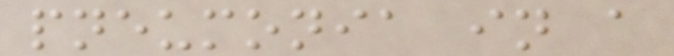pneumonia in a
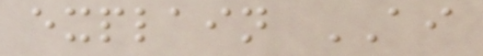explain AI
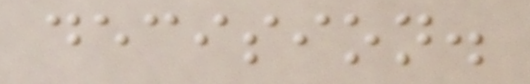decision.
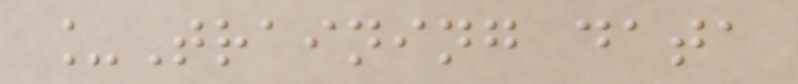_Training data
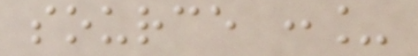source :_
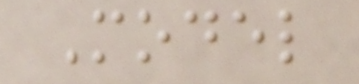Model
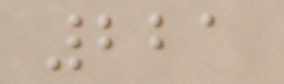221
